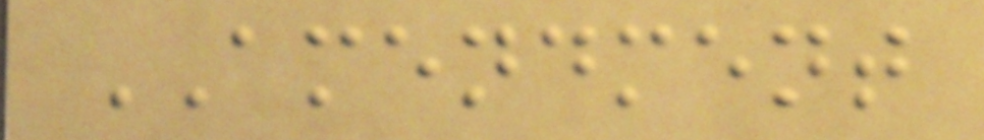AMENDMENT
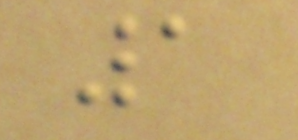1
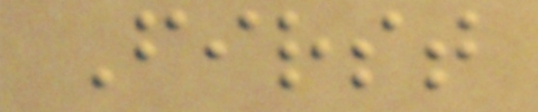First
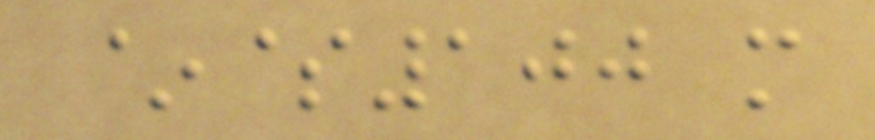~$100 m
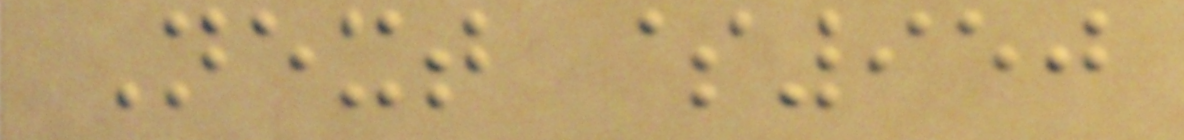Next $950
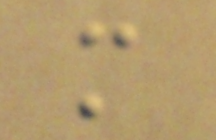m
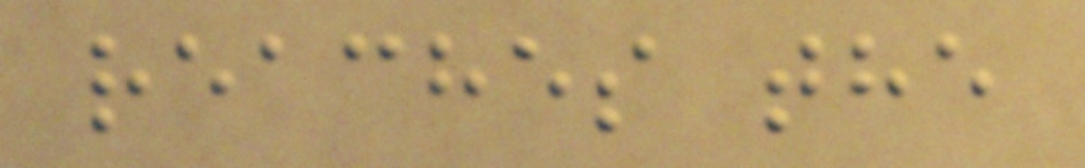reaches the
